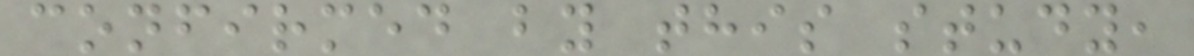confirmed by this study,
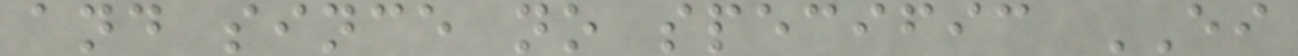and since no specific EI
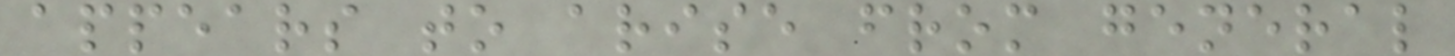appears to arise from general
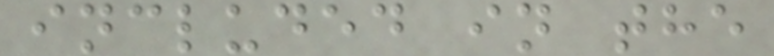included in the
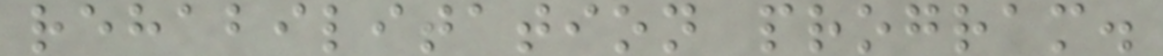rehabilitation program.
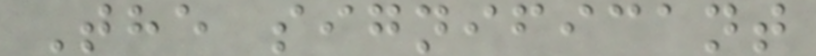The significant
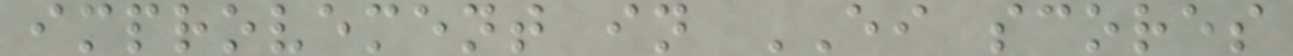improvement in EI scores
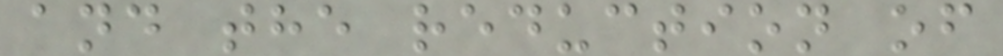and the reduction of
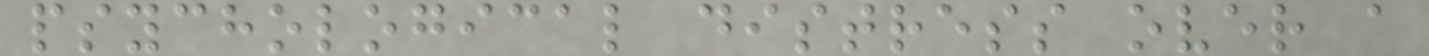psychological distress over a
